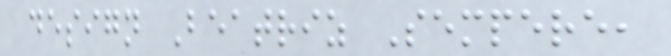design Beatriz Sempere,
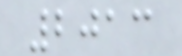2013
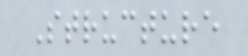Structure
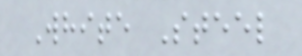White Steel
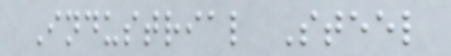Industrial Steel
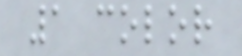1 color
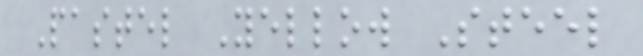Pastel Yellow Steel
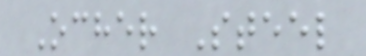Ocher Steel
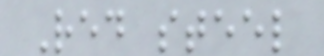Red steel
